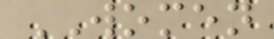WOMEN
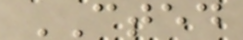CTED
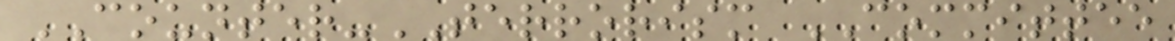COUNTER-TERRORISM COMMITTEE
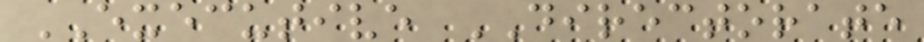EXECUTIVE DIRECTORATE
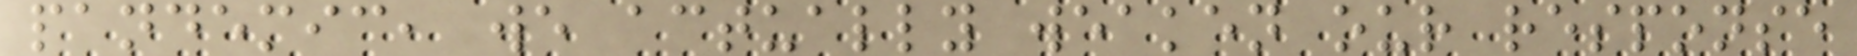pandemic, we actually weaken our response
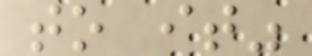to it"
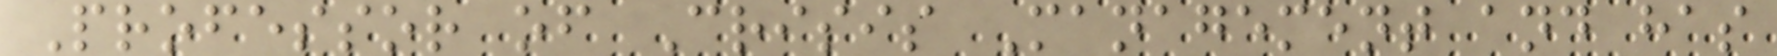Professor of Crisis Management and has
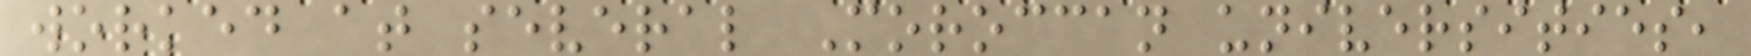worked at several Moroccan universities,
